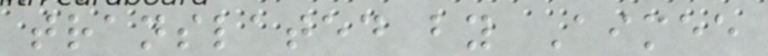translated by Aimee
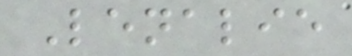Lenalie
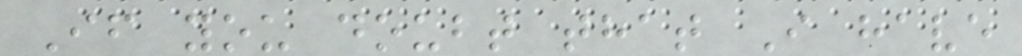If you doubt that I have
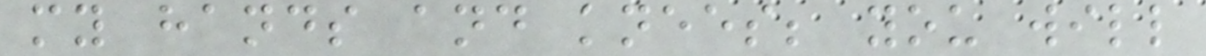my hands and knees; you will
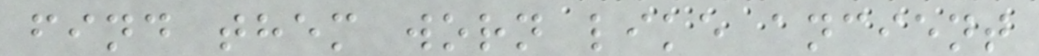find them worn like ancient
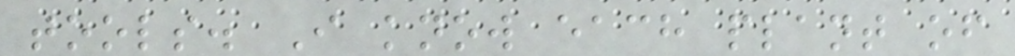tools. I know each plant of
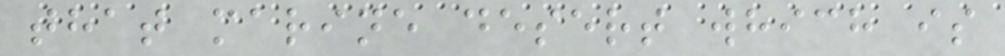that marine desert which is
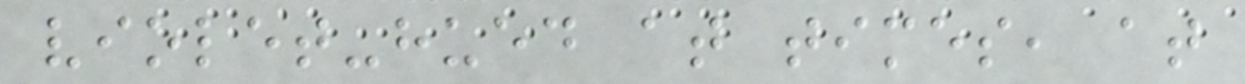violet-hued at times, at
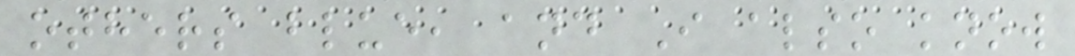others blue, and I also know
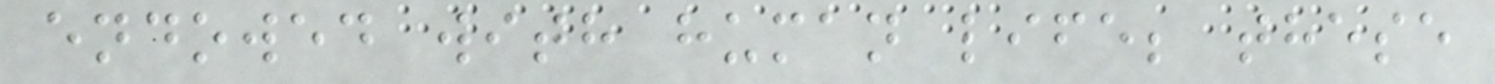endowed with human life; these
